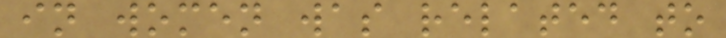in women was related to
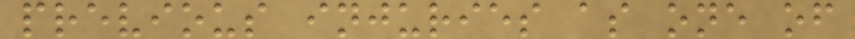previous injuries as one of
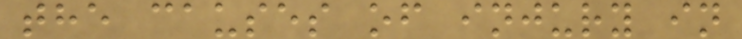the causes of injury in
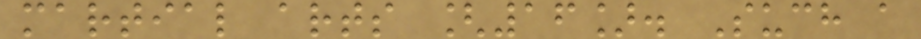martial arts [16]. Such a
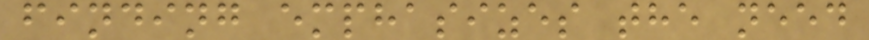finding emphasizes the need
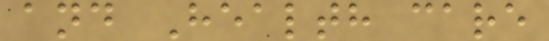and Health care
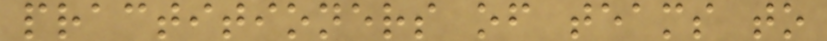practitioners of teams to
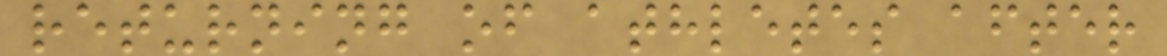returning of athletes after
